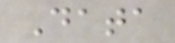Data
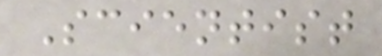Scientist
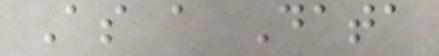As a Data
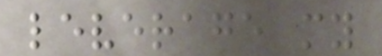leverage my
